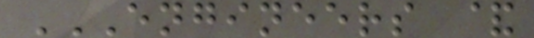ENGINEERS &
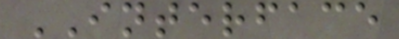INTERFACE
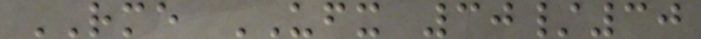RME UFX 30/30
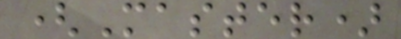(Master)
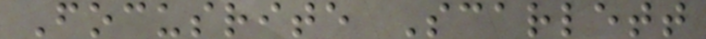Focusrite Scarlett
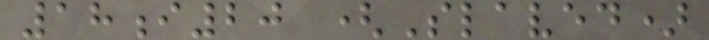18i20 (Slaved)
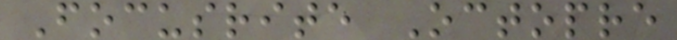Focusrite Octopre
